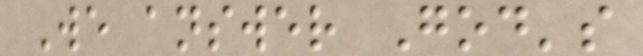We answer God's
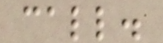call.
